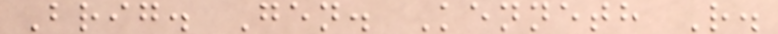Brig. Gen. Kenneth R.
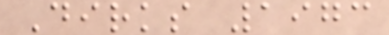Dirks 1973
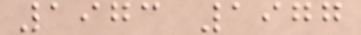1973 1977
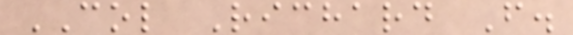COL Richard F.
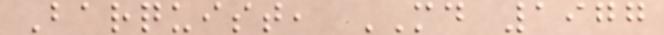Barquist, MD 1977
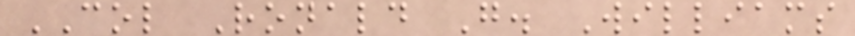COL Ronald G. Williams
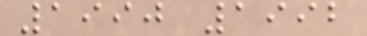1990 1992
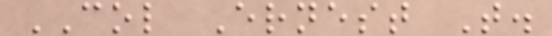COL Ernest T.
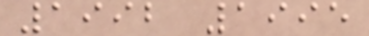1992 1995
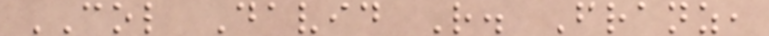COL David R. Franz,
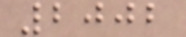2002
